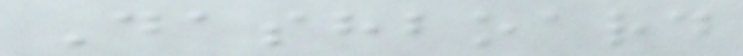Dashboard
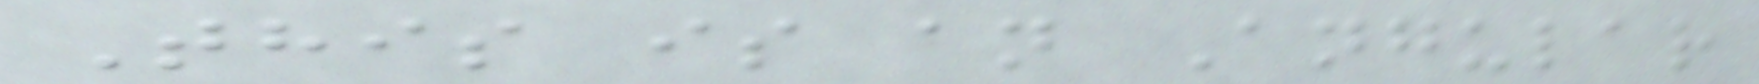This is an Angular
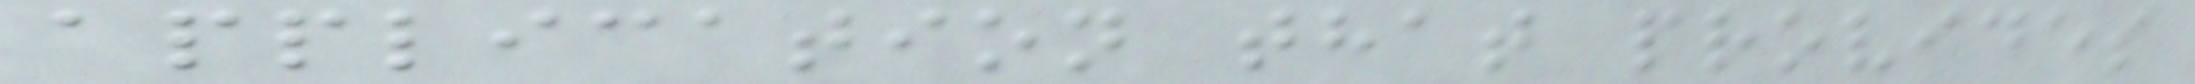application that provides
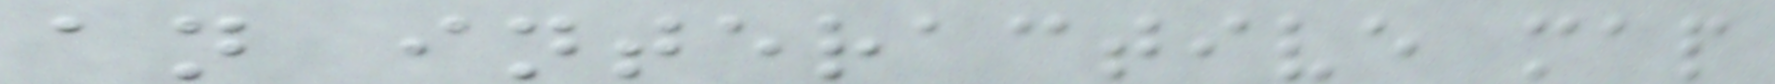an interactive map
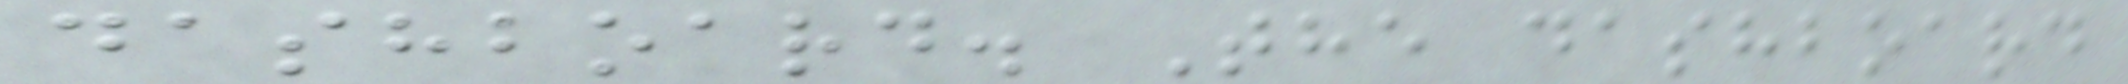dashboard. The dashboard
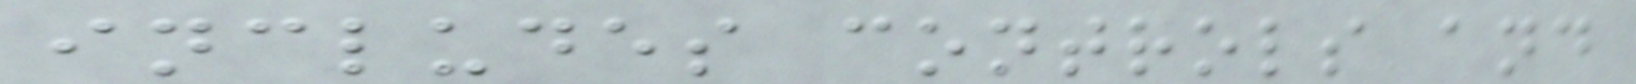includes controls and
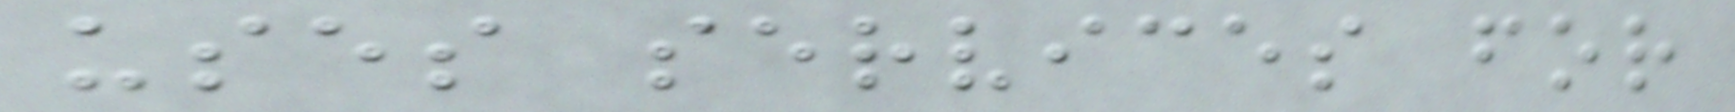uses services for
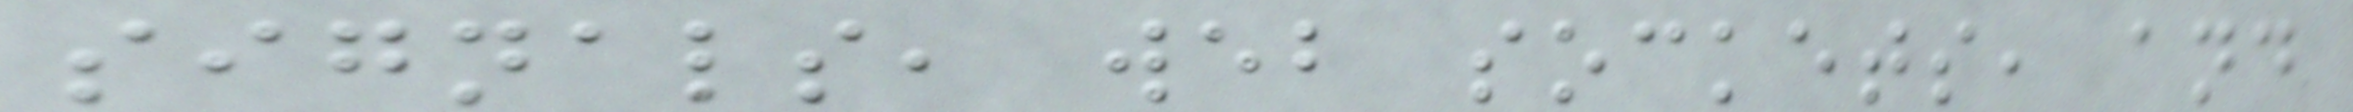signals, web sockets, and
